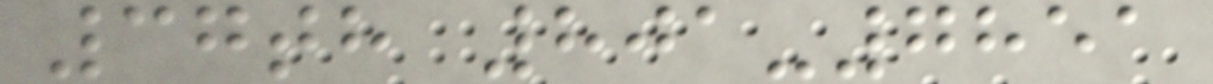37th 801-7851
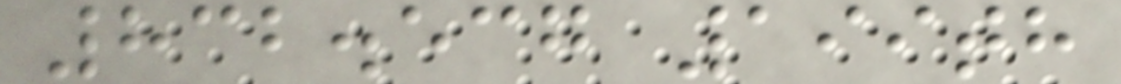832.537 199th
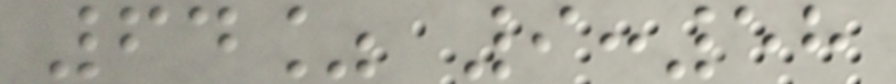64% 9:58
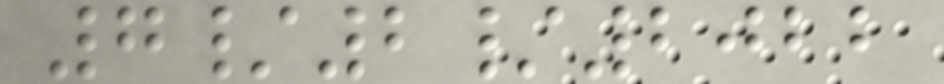7/2/2022
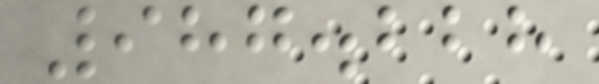987.228
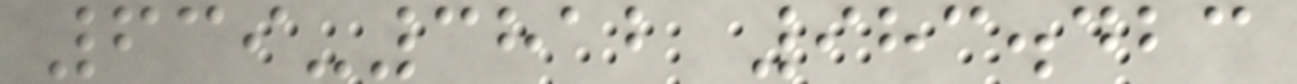639-3812 983.423
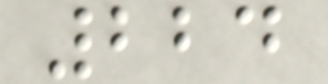224
